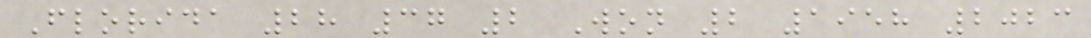Florida 28 37 2 Won 2 1958 2023
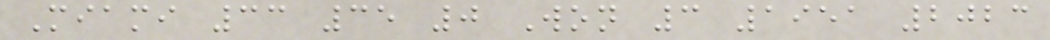Miami 33 35 0 Won 3 1951 2023
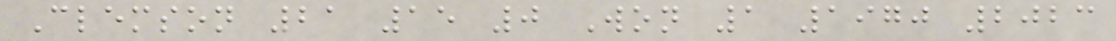Clemson 21 15 0 Won 1 1970 2023
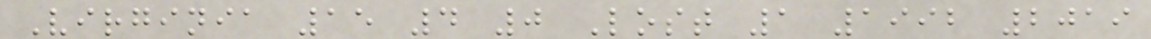Virginia 15 4 0 Lost 1 1992 2019
